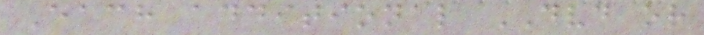Each additional DVD or
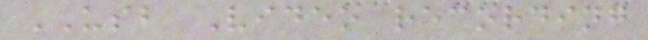USB Video recording
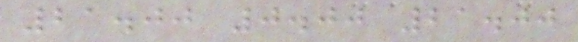21.00 0.00 21.00
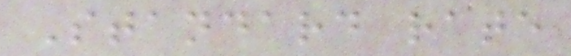Standard rate
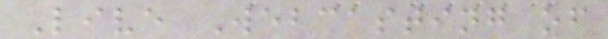Live Webcasting of
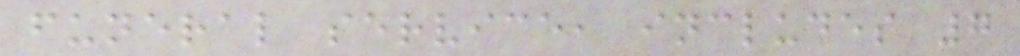funeral service, includes 7
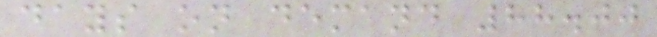days on demand 88.00
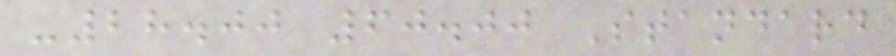-28.00 60.00 Standard
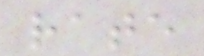rate
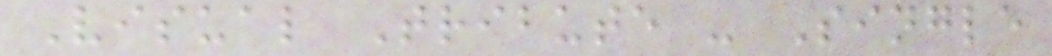Visual Tribute - Single
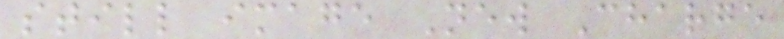still image New Charge
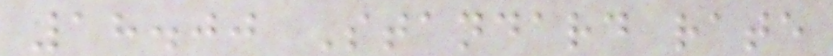18.00 Standard rate
